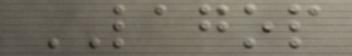LAGOP
